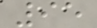95
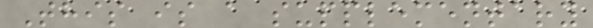This is a supplementary
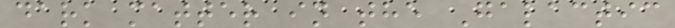dark matter in the Galactic
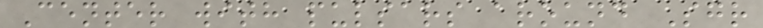Center with pulsars around Sgr
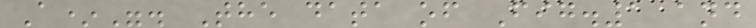A*". The data of Fig.1 and
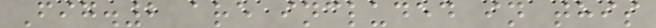Fig.2 are included in this
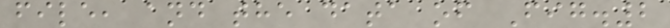file, and the data of Fig.2
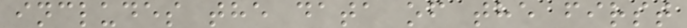includes the data of the first
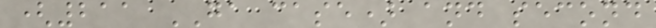(211 GA case) and second
